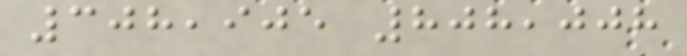308,905 808,008
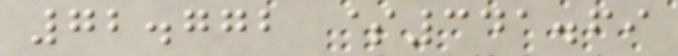72.772 $341.69
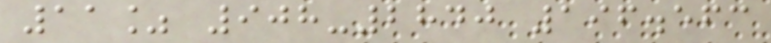11% 908-2840 196.563
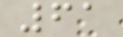61
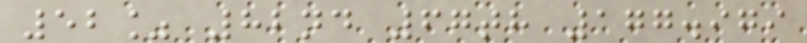52% 82nd 67th 177.979
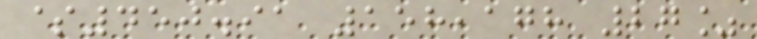$450.91 158,178 27%
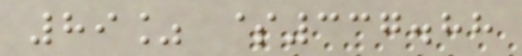89% $337.88
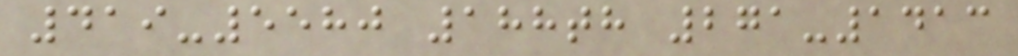419-5580 188th 271-1413
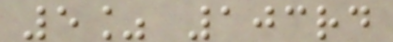5% 103rd
